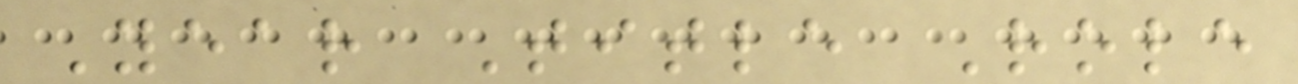Year Title Role
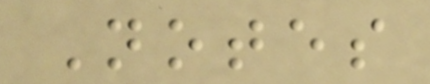Notes
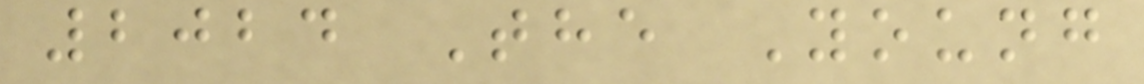2024 The Young
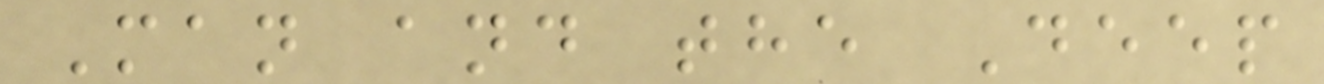Man and the Deep
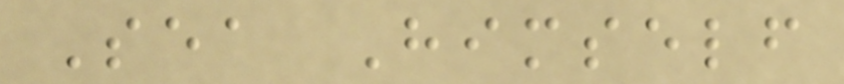Sea Himself
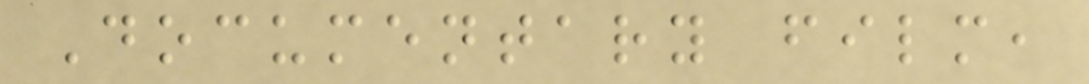Documentary film,
